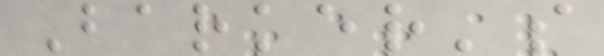Barker's
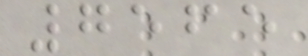7565
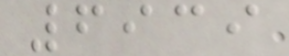6939
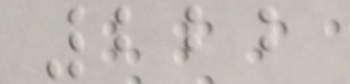222
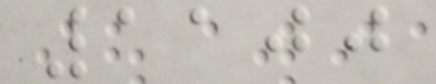1100
